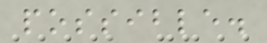possible.
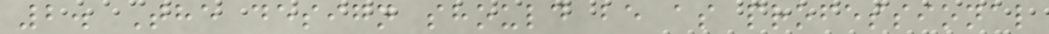2. The design should be as professional
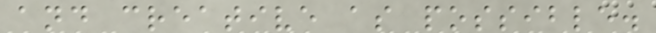and creative as possible.
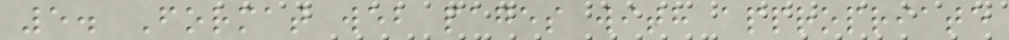5. Format web pages with appropriate
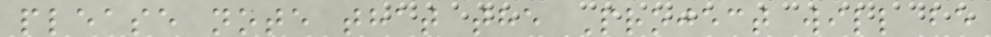please note that the Project will be
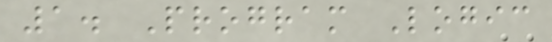1. Program Logic
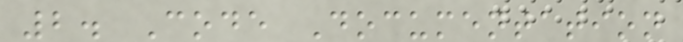2. Code Documentation
